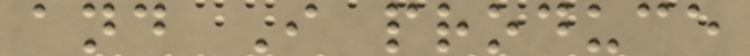and I produce
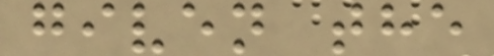given the
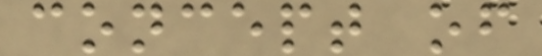concept of
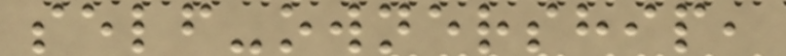self-ownership,
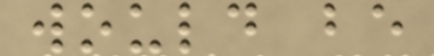would be
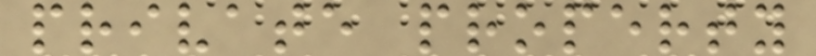private property
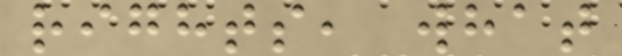rights, what
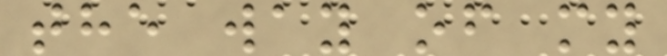the way of my
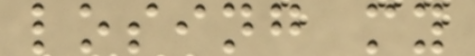losing my
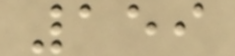159
